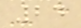24
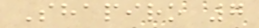Shapiro 7
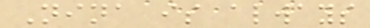Nina is always
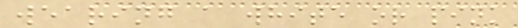wearing a white or pink
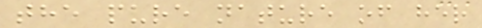the pure nature of her
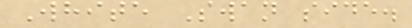White Swan side.
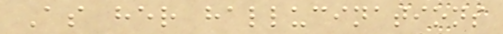As her hallucinations
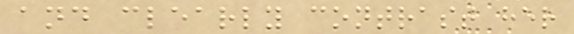and clearly contrast her
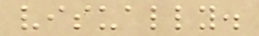visually.
